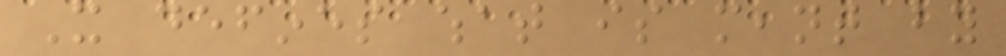It defines what is meant by
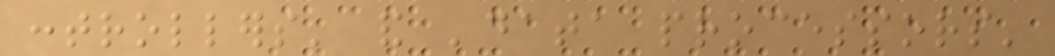controllers' and 'data processors'
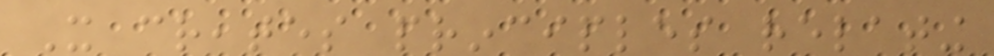It creates principles relating
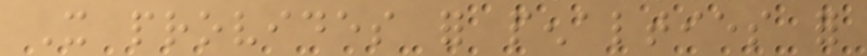It provides for penalties for
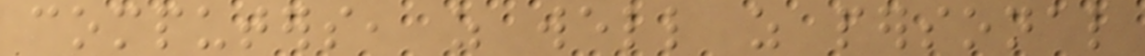computers, as well as personal
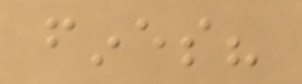fines?
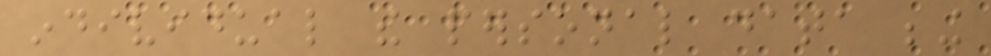individual the personal data being
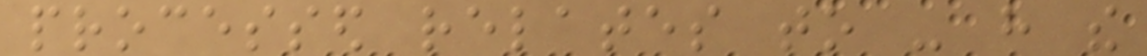processed relates to - have the
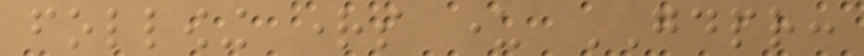following rights under GDPR:
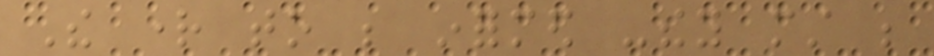The right to be informed -they must be
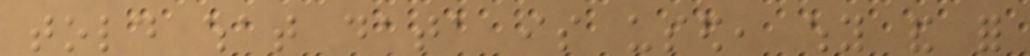told what data is used, why and for
